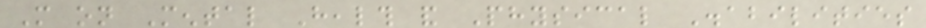More on Mental Health and Physical Disabilities
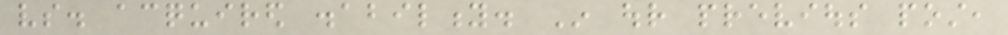vs. acquired disability. In our previous post,
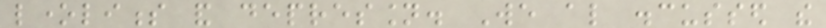loneliness and depression. We also discussed the
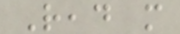Read more
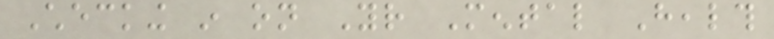Checking in on Your Mental Health
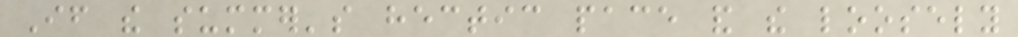If the summer's hectic pace and the loosely
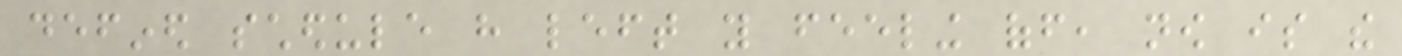defined schedule have left you feeling off, now is the
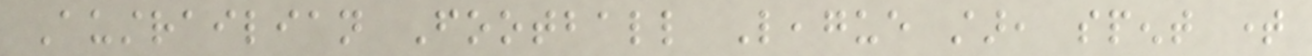Austrailian Football League star, spent time
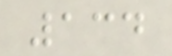134
